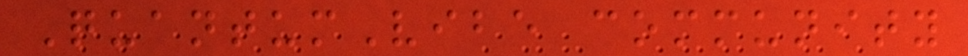QuantumVibe community
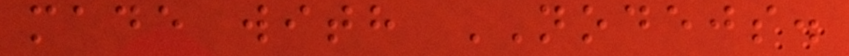made with NODEJS.
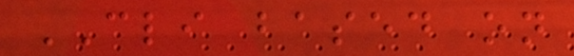CLI based on
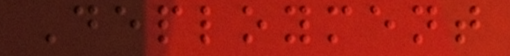Deployment
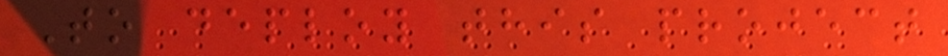To deploy this project
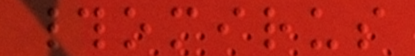#omirus
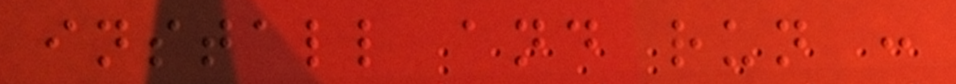install and run :
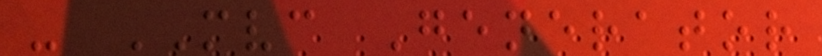- MVC Generator
